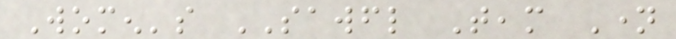Women's SAWFL Team Name
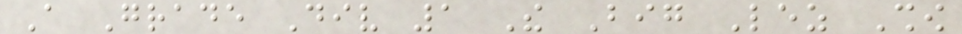A Grade Div 1 The Big Lez Show
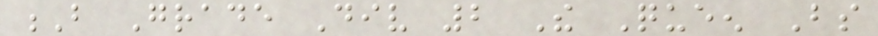B Grade Div 2 The Queen Bs
